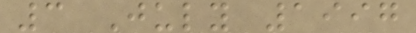3 July 1997
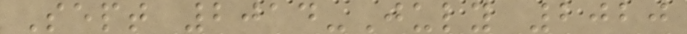Sept 2014-July 2020
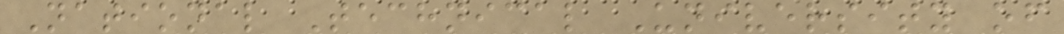National Technical University of
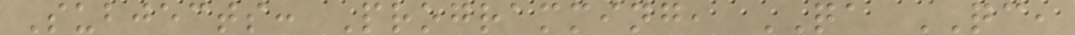Subjects: Programming, QA QC,
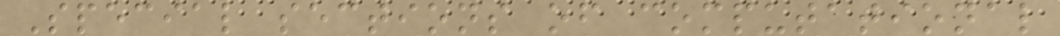Special sections of computational
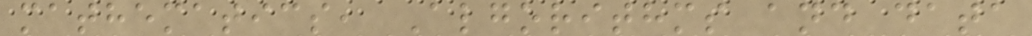mathematics, Algorithms and data
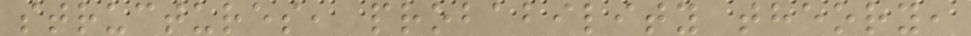structures, probability theory,
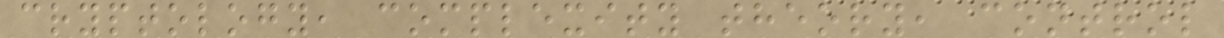cryptology, complexity theory, control
